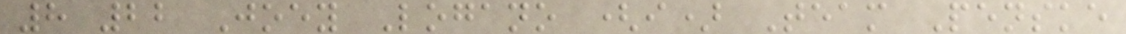8 22 Joey Logano (i) Team Penske
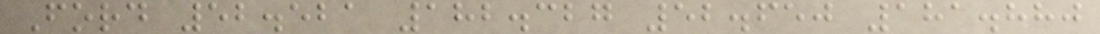Ford 52.521 182.327 52.650 181.880
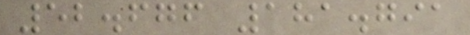52.676 181.791
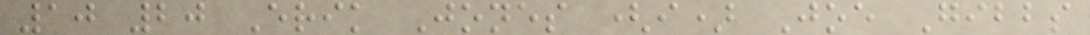10 20 Erik Jones (i) Joe Gibbs
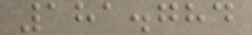181.784
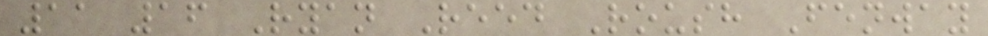11 16 Ryan Reed Roush Fenway
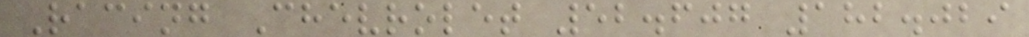Racing Chevrolet 52.607 182.029
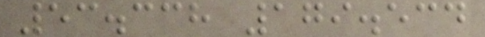53.338 179.534
